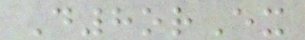D8orEx
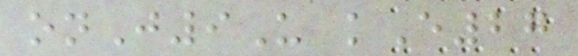onJ9U kE27
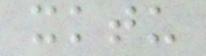xktu
